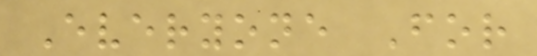Everyone For
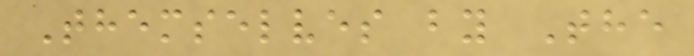Themselves by The
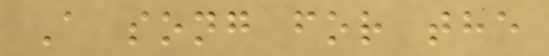A song for the
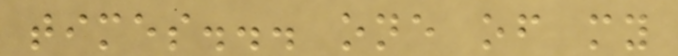times... one of my
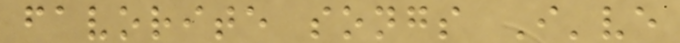favorite songs I've
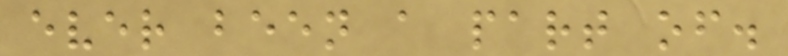ever been a part of.
